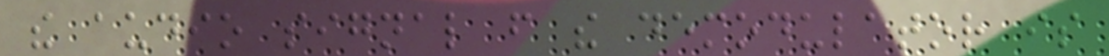the audio signal from the demodulator is
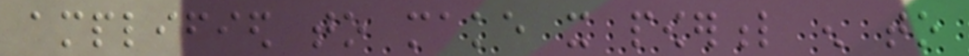amplified to make it powerful enough to
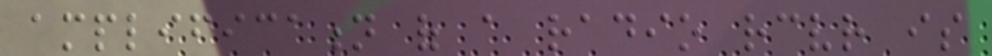amplification of a radio receiver is
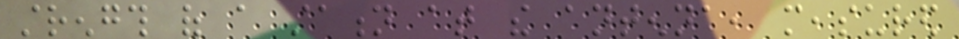strength of a station at the antenna, measured
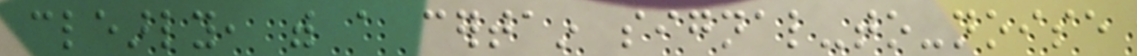clearly, with a certain signal-to-noise
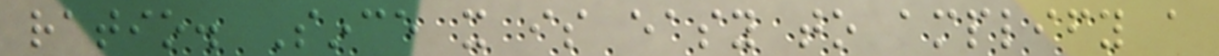ratio. Since it is easy to amplify a
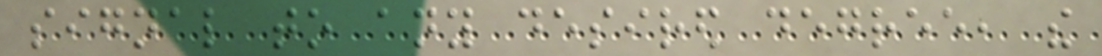signal to any desired degree, the
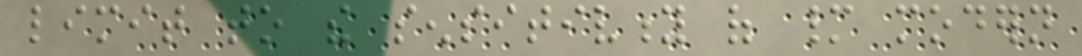limit to the sensitivity of many modern
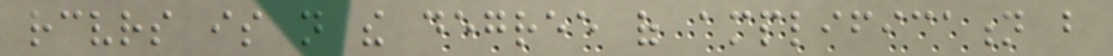receivers is not the degree of amplification but
